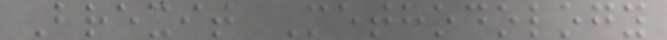Brexit Methodology
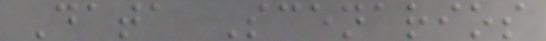Data Scenarios
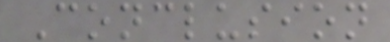Conclusion
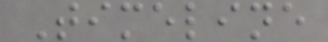Timeline
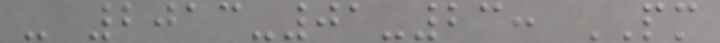- 2013-01-23: PM
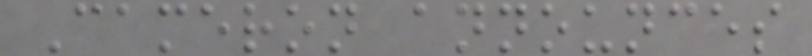Cameron announces
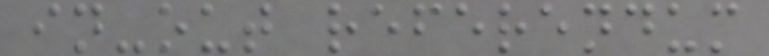in-out referendum
